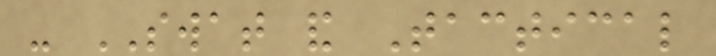- SWAT and Tactical
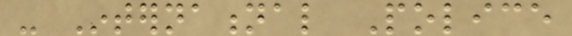- International Police
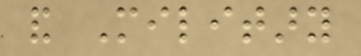and Military
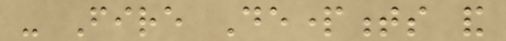- Fire Departments and
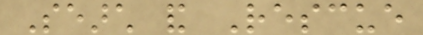Search and Rescue
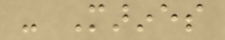- Marines
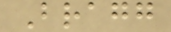Bragg
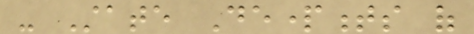- State Departments of
